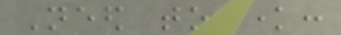Need to know:
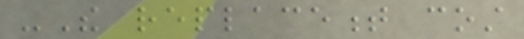-The replacement cost
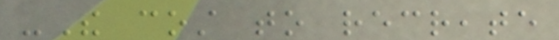-The cost to recreate
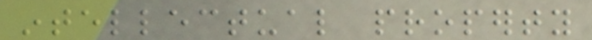intellectual property
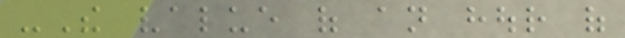-The value of an hour of
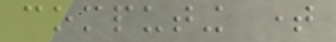computing time
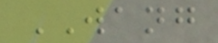WANG
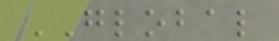GLOBAL
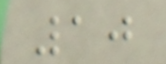10
